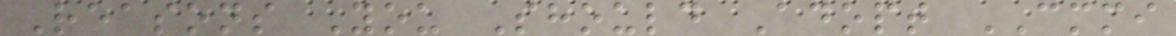Reasons You Should Adopt CMMI
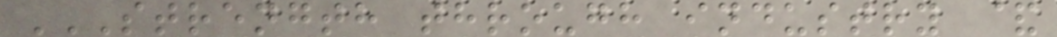STRENGTH THROUGH INDUSTRY &
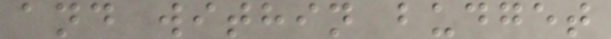and within budget
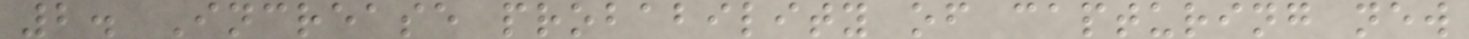2. Increase probability of capturing new
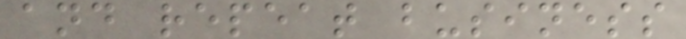and repeat business
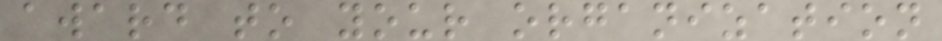award to your organization
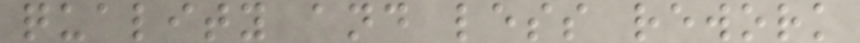quality and less rework
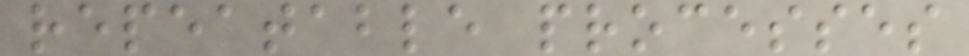repeatable processes
